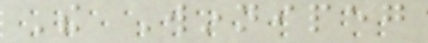The Winnipeg
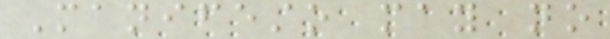Manifesto may no
